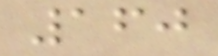160
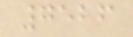7526
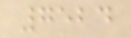7524
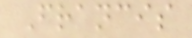Francis
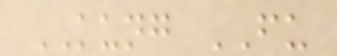KUNG FU
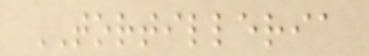TORTILLERIA
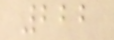222
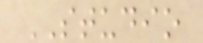STUDIO
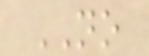NO
